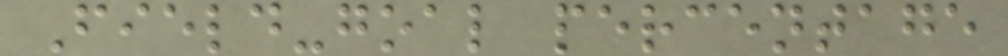Field-goal percentage
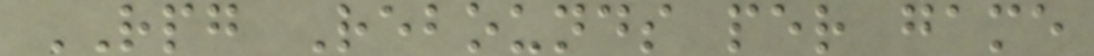RPG Rebounds per game
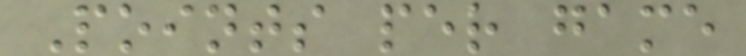Points per game
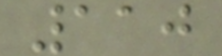110
